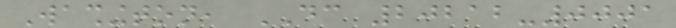Washington, DC 20212-0001
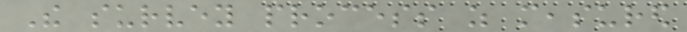The survey process as measured
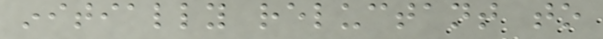initially reluctant to
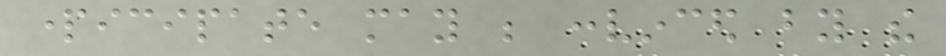participate may be convinced by the
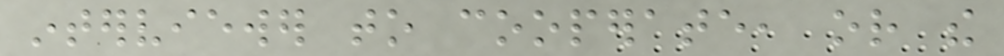interviewer to cooperate, or the
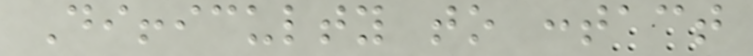Difficulty to contact
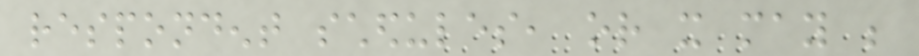respondent schedules, or it may be
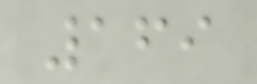169
